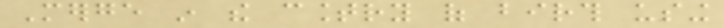Merge in the country of birth using
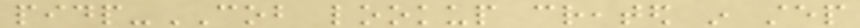pidp-COB lookup created in step
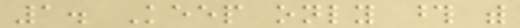1. Keep only those with
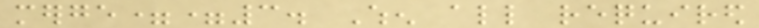merge==3. When all required
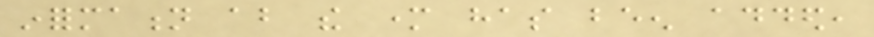information about the mother has been added,
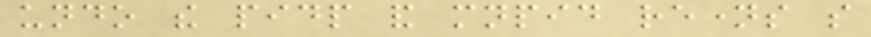undo the pidp and mnpid renames so
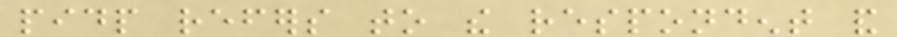pidp refers to the respondent and
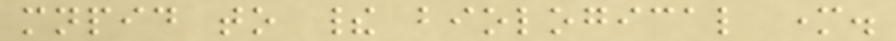mnpid to their biological mother.
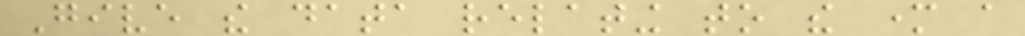Give the data relating to the mother a
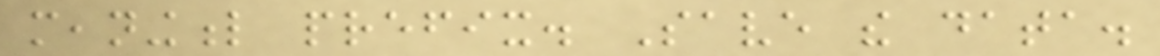meaningful prefix. Save the data.
